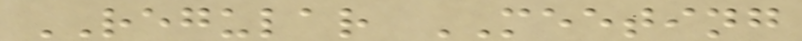REGULAR MEETING
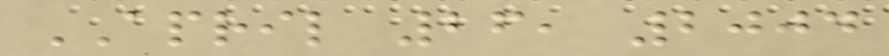APRIL 26, 2004
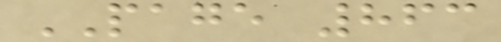PAGE 863
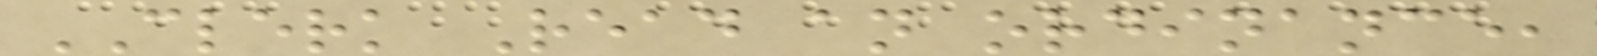CLERK Read an ordinance,
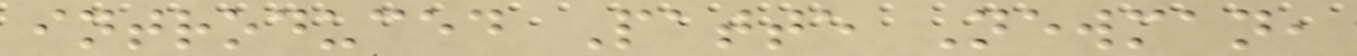introduced Patte Newman,
